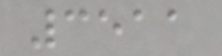3511
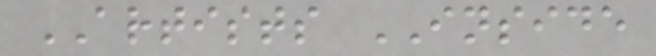ARTISTS INSIDE
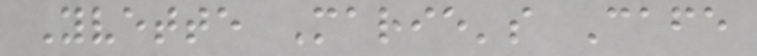Yvette Marie's Cafe
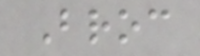Broc
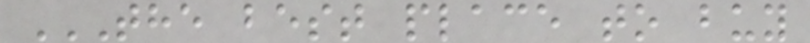THE BEST PLACE TO BUY
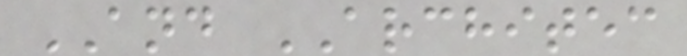AND ARCHITEC
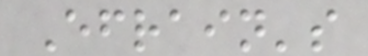Efrain's
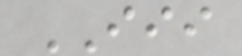III
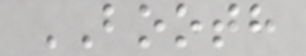BOOTH
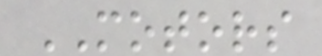MOTORS
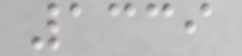1339
